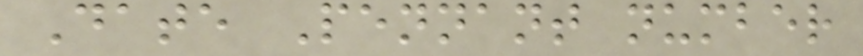Date Pennant number
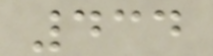434
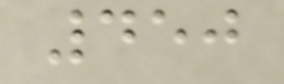450
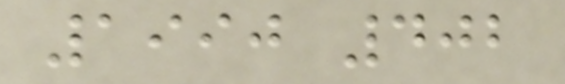1990 402
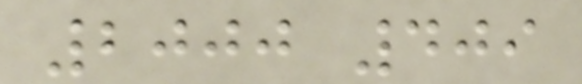2000 409
